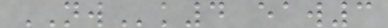NWk4 eaw3
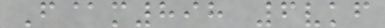F@m898 6vkf
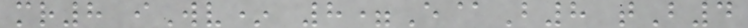mr8 iWv* 8=E@B8 tB4
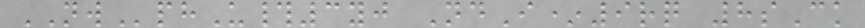NWphU#3yj NdI*9rq 8sCk
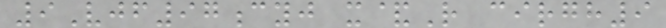9Vjf97cyj x&R cirgh9
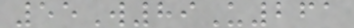55W89U261
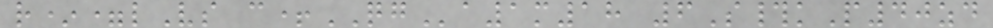r*=lVs c+QGa1m18 6S#kP40zd
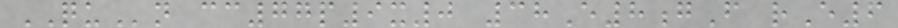QUn cc77p9x0 38E8gF rE6
